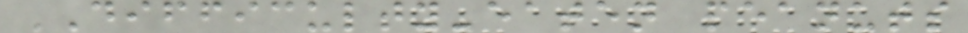DIFFICULTY-eaten peanuts
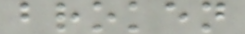broken
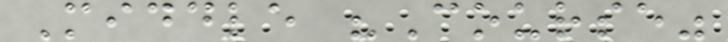Middle "Course"
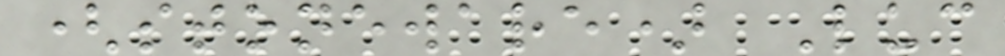(stoneware) Luc
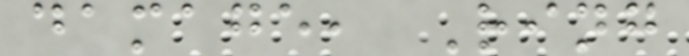damage, Ring
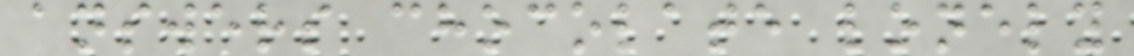answers chocolate lonely
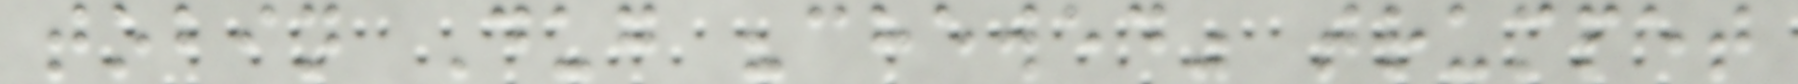tobin Dug "chewed" trumpet
